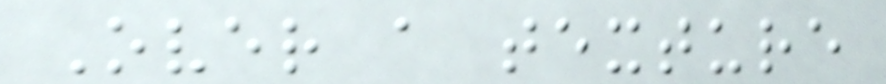Over a texture
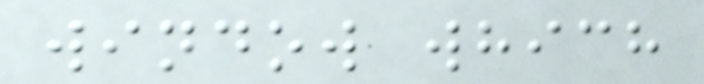window which
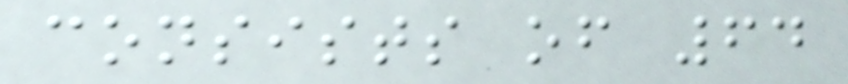consists of 64
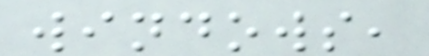windows,
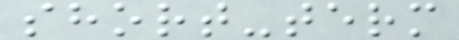short-term
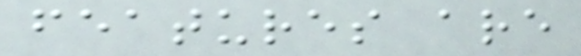features are
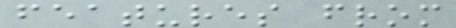features from
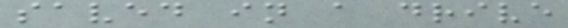saved in a drive
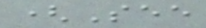(See
